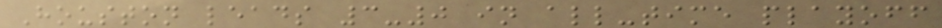Houston leads 3-0 in all-time playoff
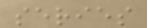series
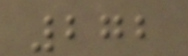272
